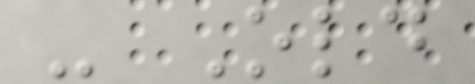- Old
